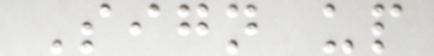Sign up
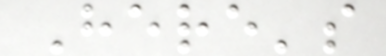Here's
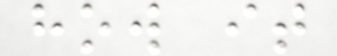how it
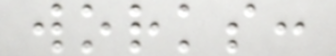works:
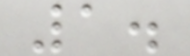1.
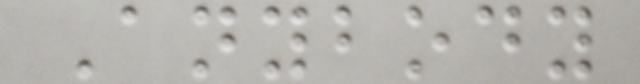Anybody
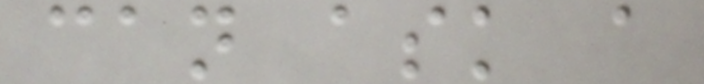can ask a
